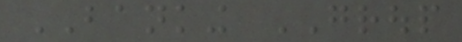BANKING GROUP
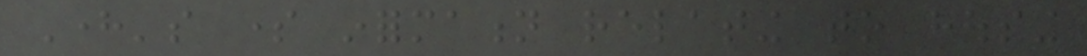Here's some information relating to housing
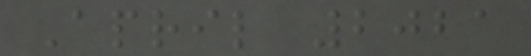April 2021
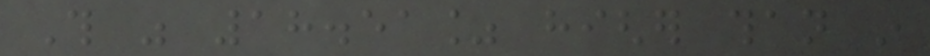This was 18.51% higher than in
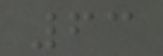63
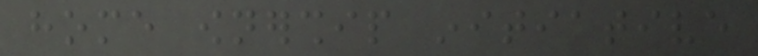home ownership initiative
